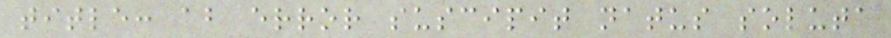title: ab error suscipit natus soluta
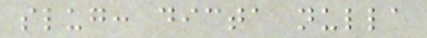slug: dicta nulla
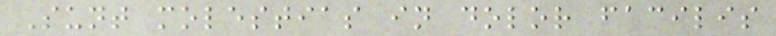Sunt molestias in dolor facilis
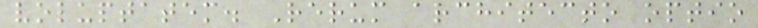voluptatem. Rerum architecto optio
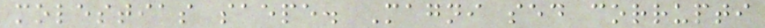molestias saepe. Magni sed corrupti
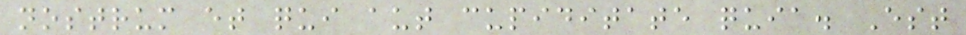nostrum et qui aut cupiditate quia. Est
